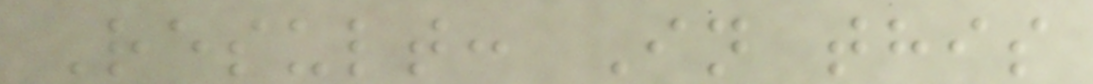Result: In this
